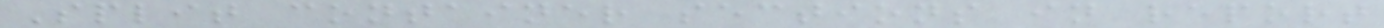Split container sections in report
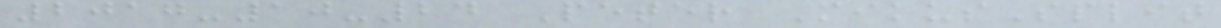2017-10-24 Peter MikusSplit
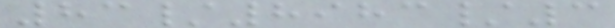83/8983/3
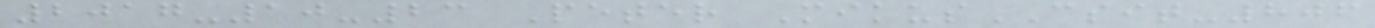2017-10-23 Peter MikusCSIT-806
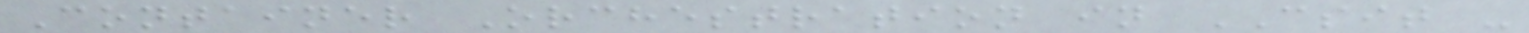Container Orchestration in CSIT -
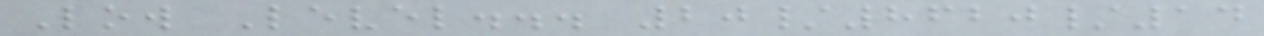Low Level... 20/8620/14
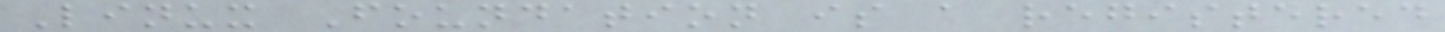Linux Foundation is a registered
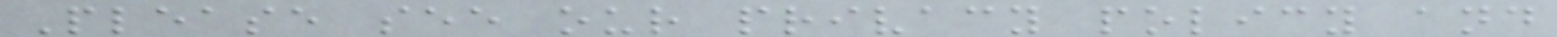Please see our privacy policy and
